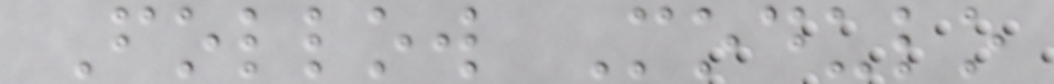Follow Modulo
